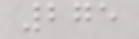275
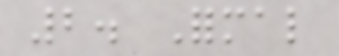2. Formal
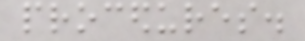procedures.
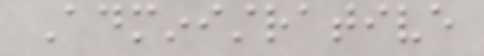Administrative
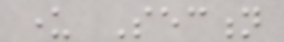under Section
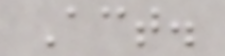Act.
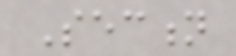Section
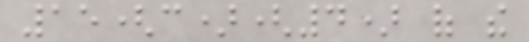15(c)(4) of the
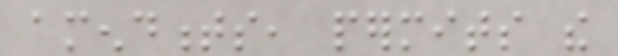amendments, permits the
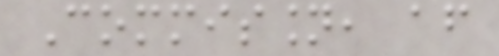Commission, after
